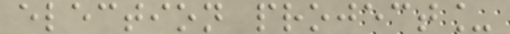election project_
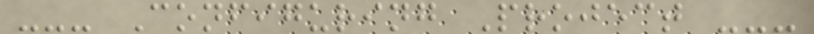--- Configuring Project ---
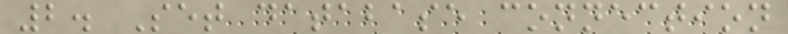2. Set database connection
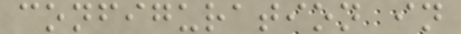configuration in
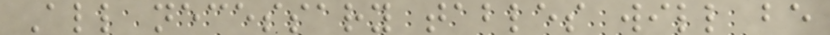All necessary tables will be
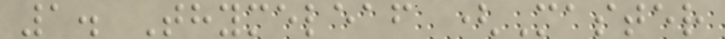1. Thymeleaf (Master
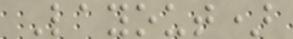Layout)
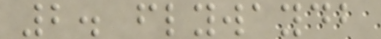2. flywaydb
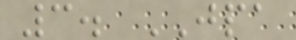3. JPA
